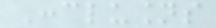Conclusions
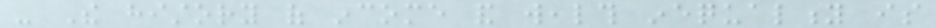- The history of income and wealth inequality is
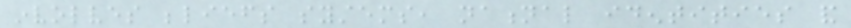involves beliefs systems, national identities and
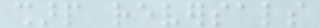sharp reversals
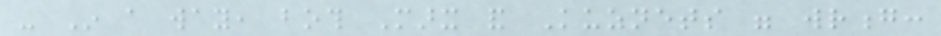- In a way, both Marx and Kuznets were wrong:
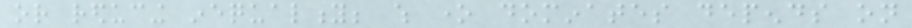or reducing inequality; which one dominates depends on
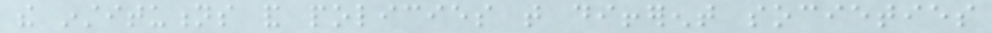the institutions and policies that different societies
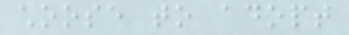choose to adopt
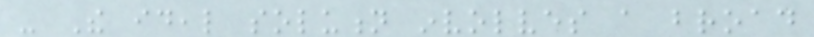- The ideal solution involves a broad
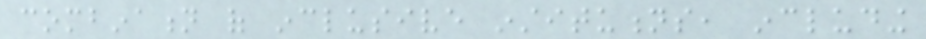combination of inclusive institutions, including
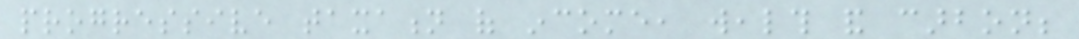progressive taxation of income, wealth and carbon;
